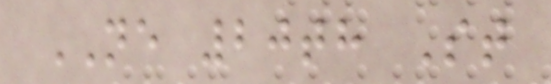NE 20th St
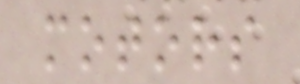motors
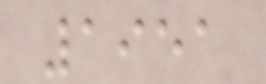1951
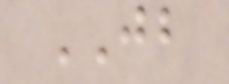JB
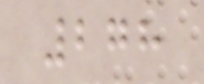278
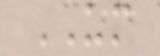UM
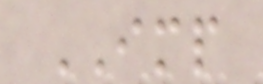IMP
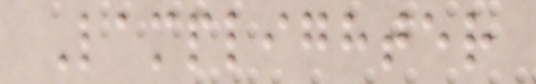Lamplighter
